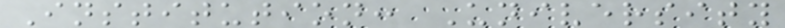Institution: University
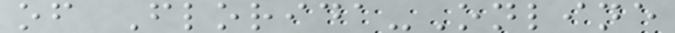of Florida-Online
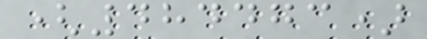(484473)
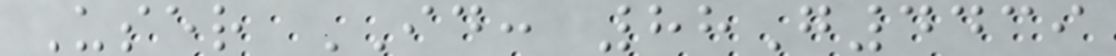User ID: 88G4439
